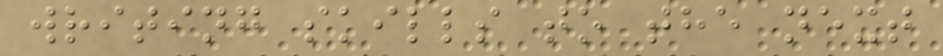writing skills to the next
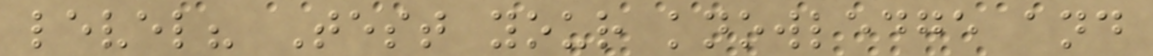level? Test your knowledge and
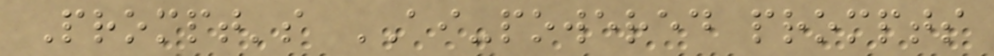Prompt's AI-powered prompts
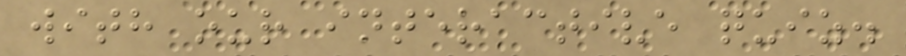with our interactive quiz.
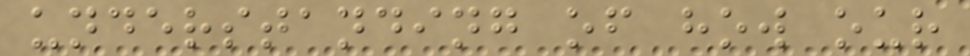understanding of how our
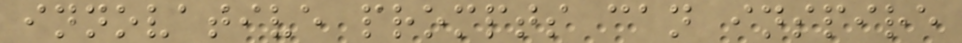innovative prompts can inspire
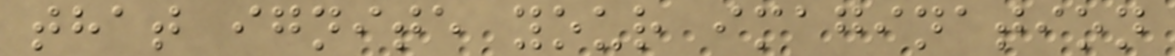that ignite your imagination
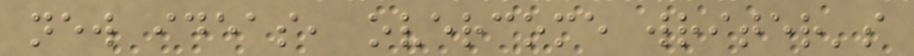new ideas, overcome writer's
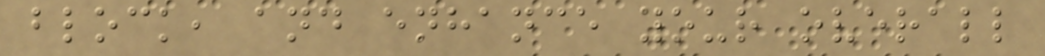block, and enhance your overall
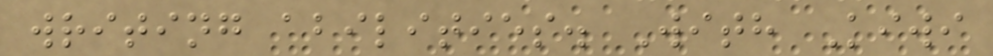writing abilities. With Kiwi
